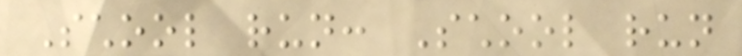School run: School run
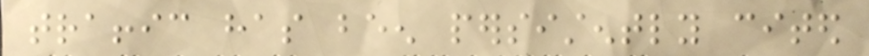traffic has been persistently cited
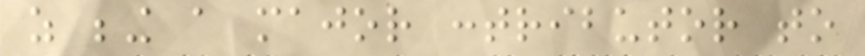as being a major contributor to
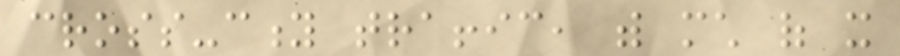cross-city traffic, with much of it
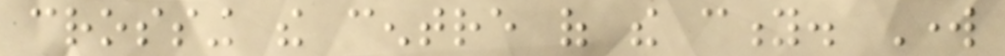crossing the centre of the city. Work
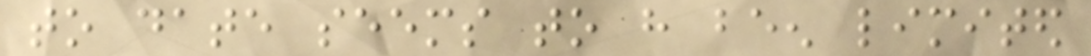to date seems to have been limited
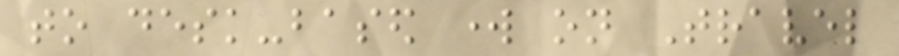to desk-based work on Travel
